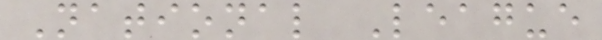National League
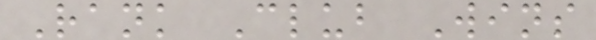Rank Club Wins
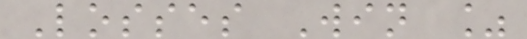Losses Win %
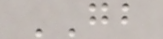GB
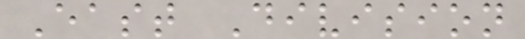East Division
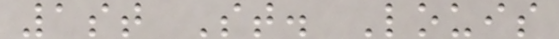1st St. Louis
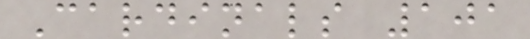Cardinals 101
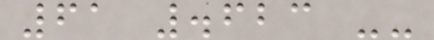61 .623 --
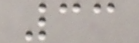33
